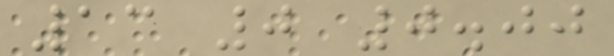13 0 0.00
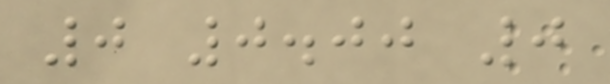0 0.00 0
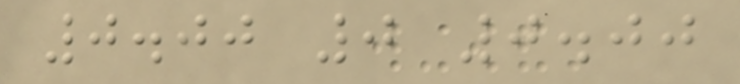0.00 0 0.00
